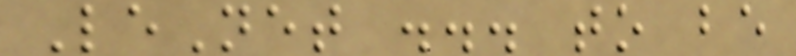LeNet ... to be
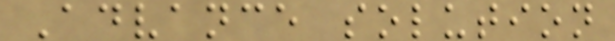Advance solution
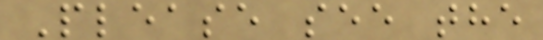Please see the
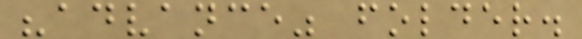"advance" folder.
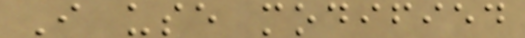I use modified
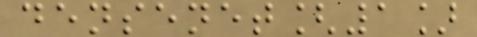densenet[1]
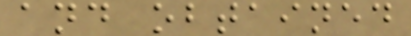and obtained
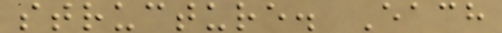structure. Each
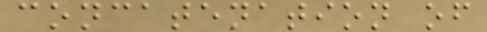concatenation of
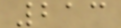213
